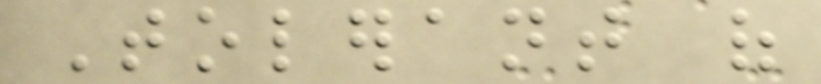Tolerant of
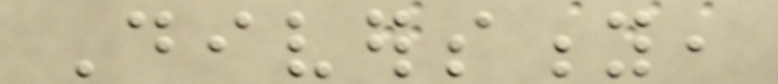Diversity,
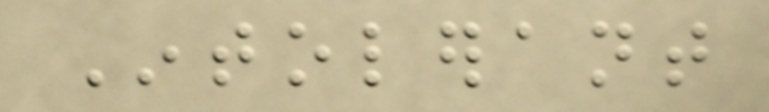Intolerant
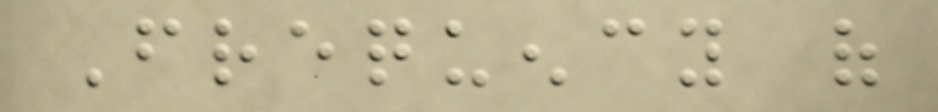Frequency of
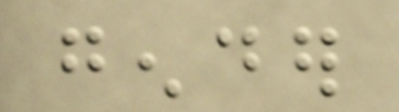gender
